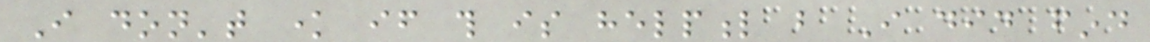I don't know if this is helpful but I did find
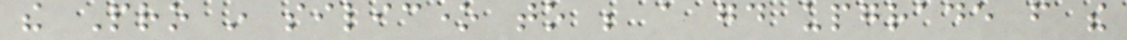the Pro in silicone to be a good upgrade from the
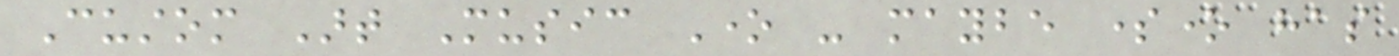Custom Art Music One - maybe someone has
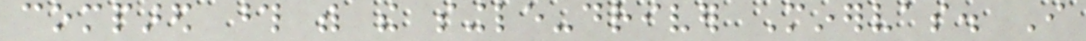compared those with the single-driver Minervas. I
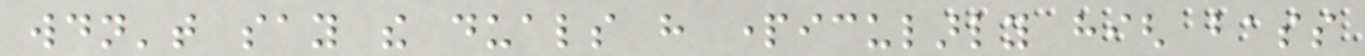wouldn't say the duals have particularly high bass
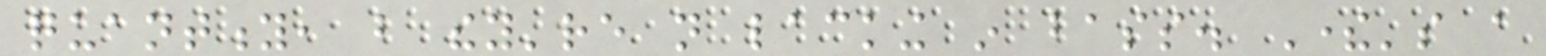quantity, but they're not lacking in bass. There's a
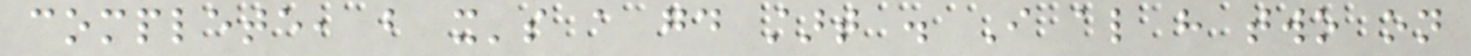complete, but it's a good start . I also have two on
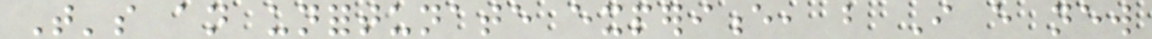That's an unfortunate experience, but I every new
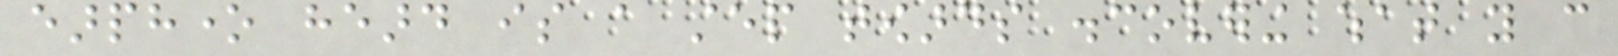earphone heard is a step towards discovering what you can
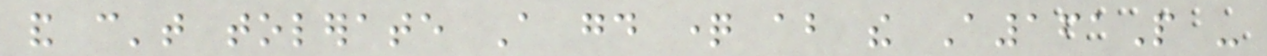and can't tolerate A good question about the A161P -
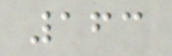163
